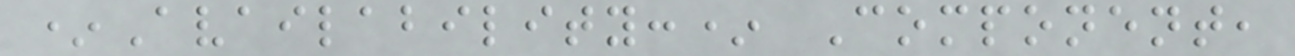*Availability:* Component,
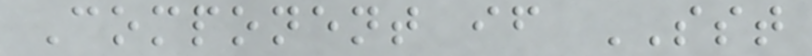Component if SST
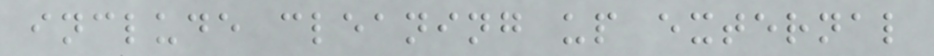include cleaning up external
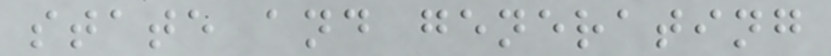state and generating
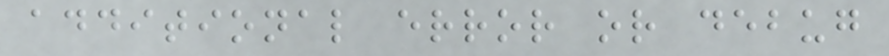additional error or debug
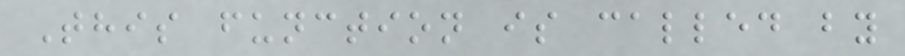This function is called by
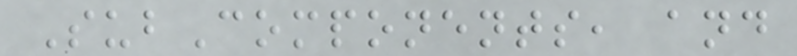SubComponents, and
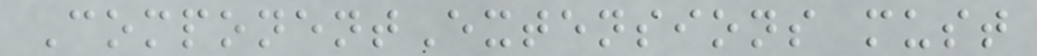ComponentExtensions must
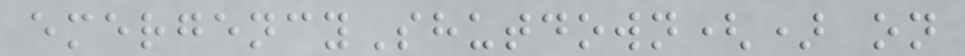emergencyShutdown() on
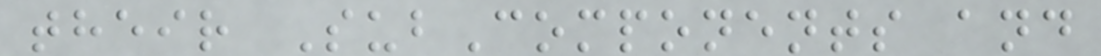their SubComponents and
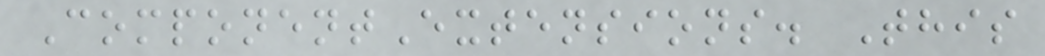ComponentExtensions. This
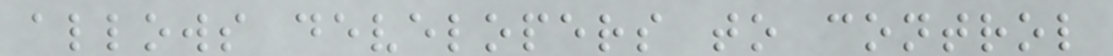allows developers to control
